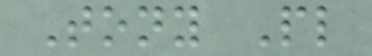Tony Pl
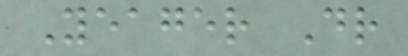Yeager Dr
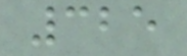325
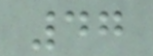47
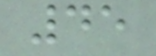45
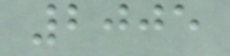2005
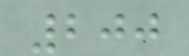200
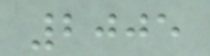2005
